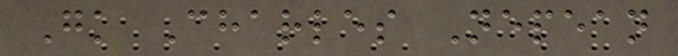Gk Charles Nepean
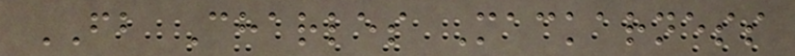FB Charles Mackarness
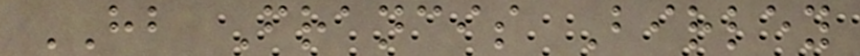HB Francis Birley
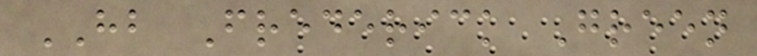HB Frederick Green
